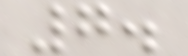7.
